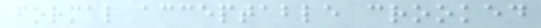formal acceptable crooked
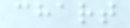chart
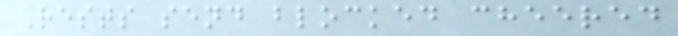Rests send blocked cheered
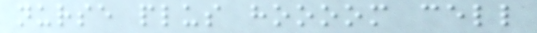nurse plus hoooom cell
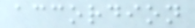accordion
